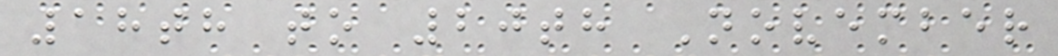18th to 20th November
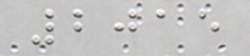2015
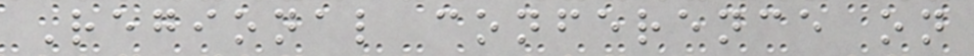Regional conference on
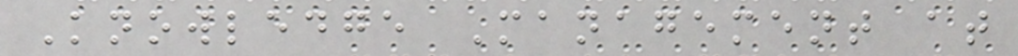Knowledge Management at
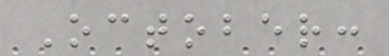October:
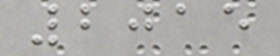2015
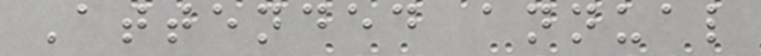Attended annual
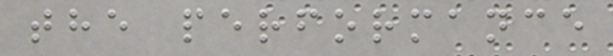the performance
